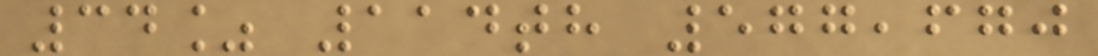34% 114th 577,670
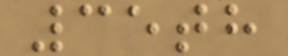35th
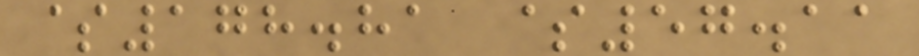$178.81 $57.11
